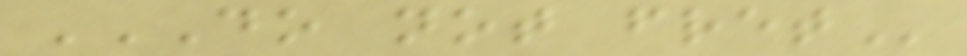DO NOT FRET
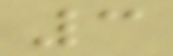3
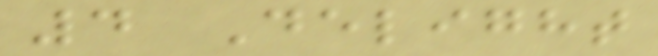4 Delight
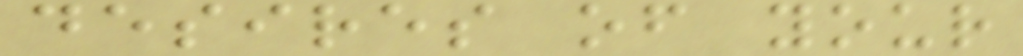desires of your
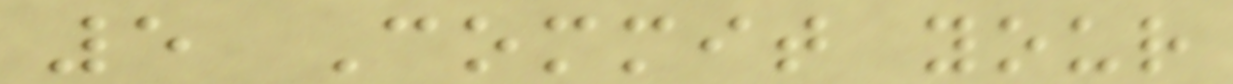5 Commit your
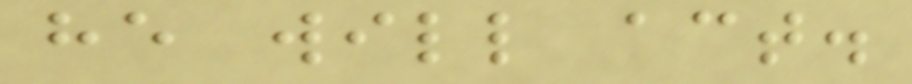he will act.
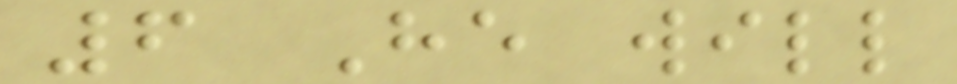6 He will
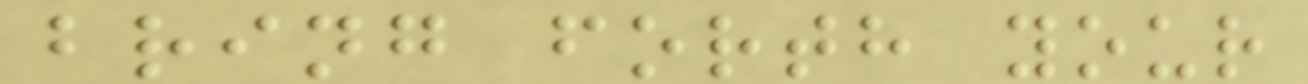bring forth your
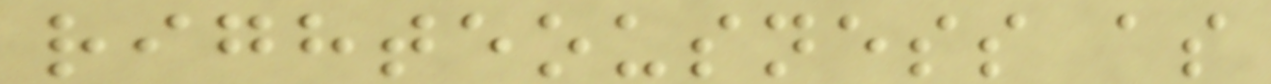righteousness as
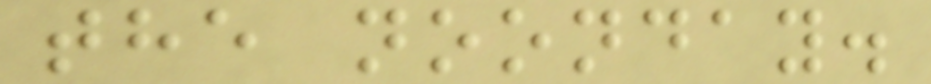the noonday.
